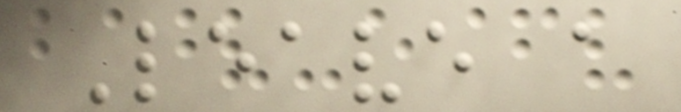Leave a
